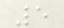5
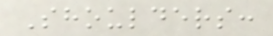Shoulders:
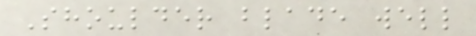Shoulder blade well
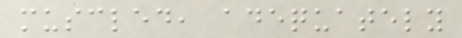muscled, adequately
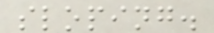sloping.
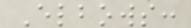Elbows:
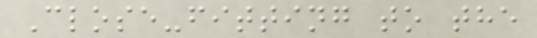Close-fitting to the
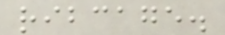ribcage.
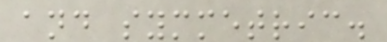and symmetric.
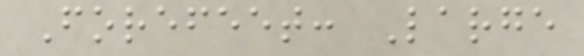Forefeet: Large
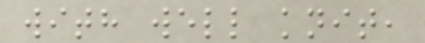with well knit,
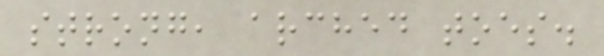strong, arched toes.
